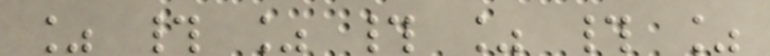% # % # % # %
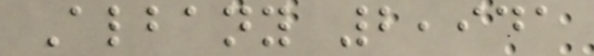Albany 2,941
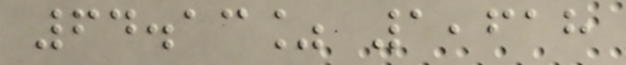64.13% 1,618
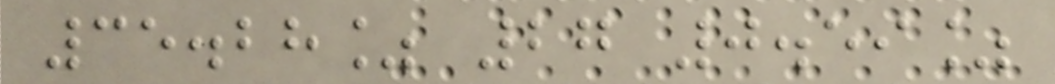35.28% 27 0.59%
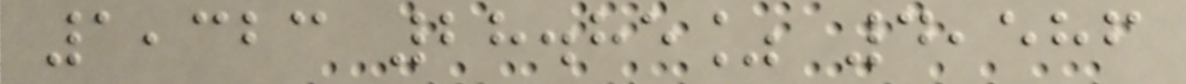1,323 28.85% 4,586
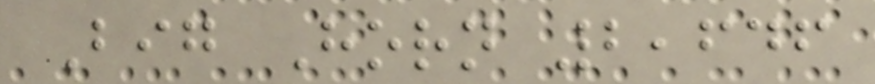Big Horn 2,646
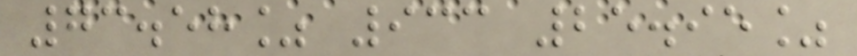73.58% 933 25.95%
